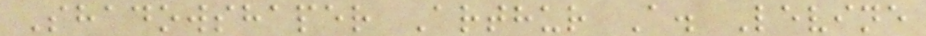Shadowshaper Arthur A. Levine
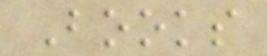Books
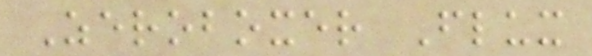Zeroboxer Flux
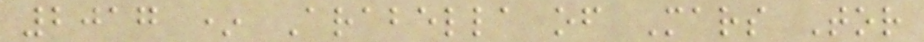2017 * Arabella of Mars Tor
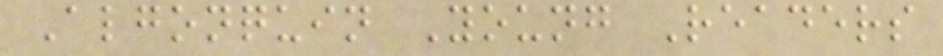Algonquin Young Readers
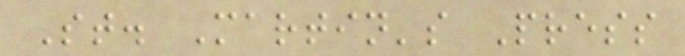St. Martin's Press
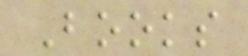Books
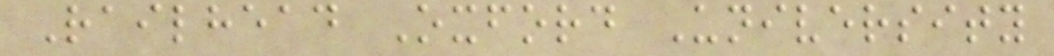Railhead Oxford University
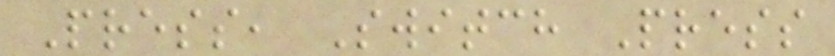Press, Switch Press
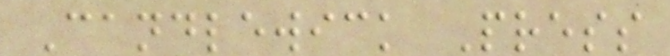Candlewick Press
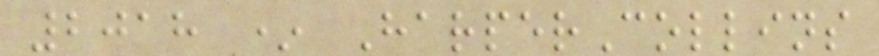2018 * HarperCollins
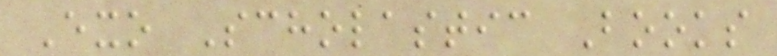Exo Scholastic Books
